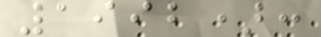1992):
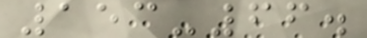153-66.
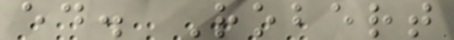ed. Robert
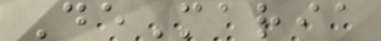DeMaria
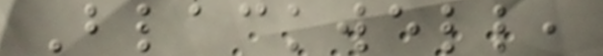Blackwell,
